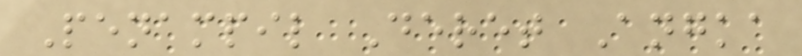Penampil Deret Angka
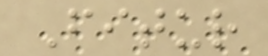Fitur
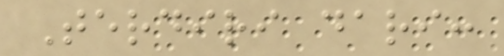Terdiri dari:
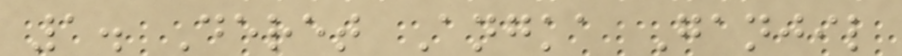1. Deret Angka Ganjil
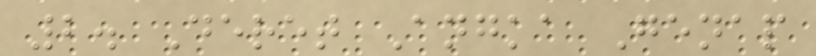2. Deret Angka Genap
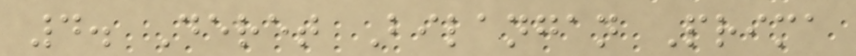4. Deret Bilangan Prima
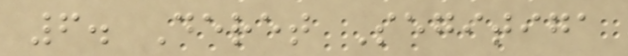6. Deret Segitiga
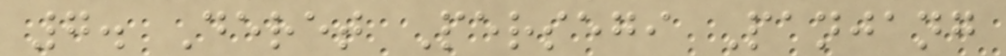7. Deret Persegi Panjang
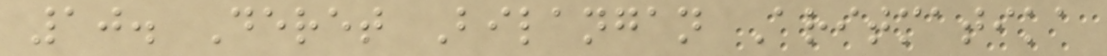10. Deret Bilangan Aritmatika
